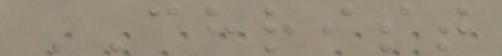CHRIST
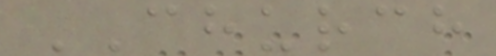CHURCH
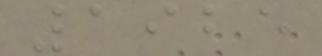1925
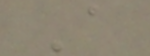A
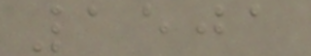1501
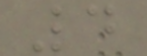4
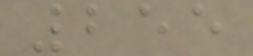255
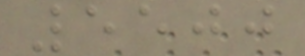5500
